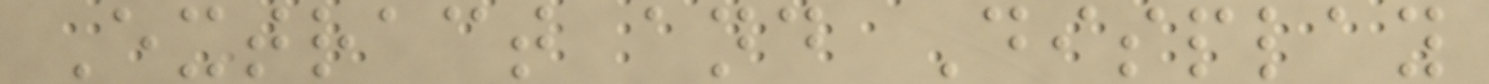Extract and Display
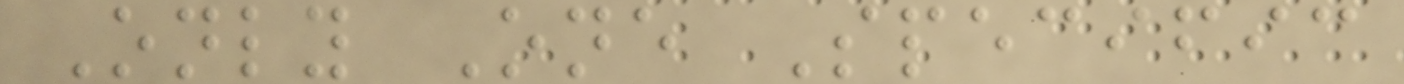Only One Specific
